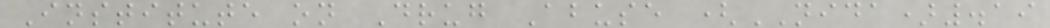Institute on Drug Abuse (NIDA).19
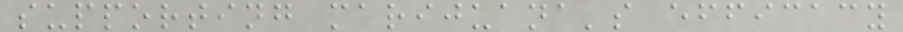supporting marijuana's efficacy
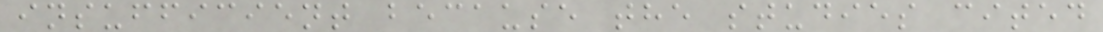insufficient because the studies cited
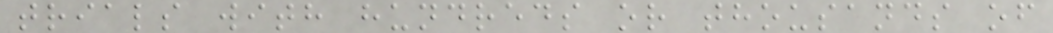trials with hundreds or thousands of
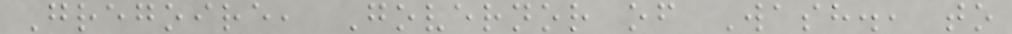Gregoire, Governor of Wash., to
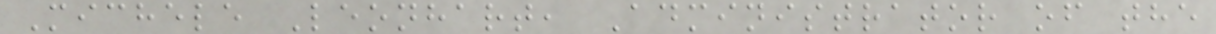Michele Leonhart, Administrator of the
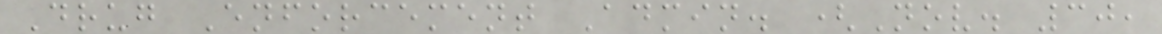Drug Enforcement Admin. (Nov. 30,
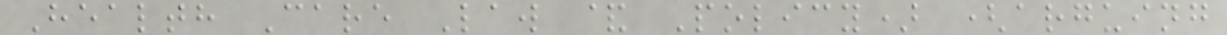Health Care Law & Policy) (arguing
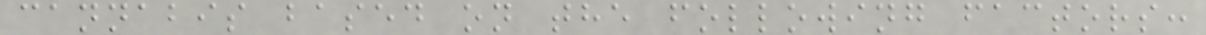cannabis based on the following factors:
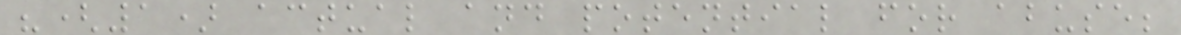"(1) actual and potential for abuse;
